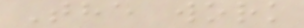The work
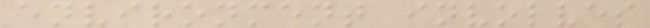environment involves
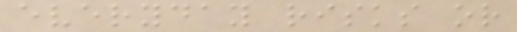everyday risks or
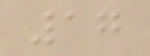17
